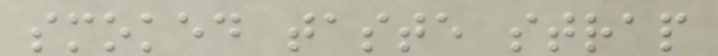smoked taste strap
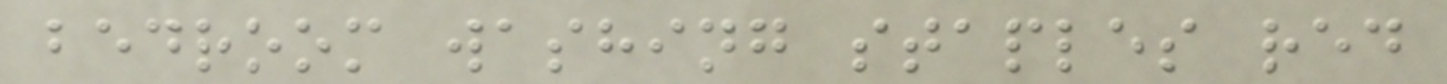bedroom washing staples red
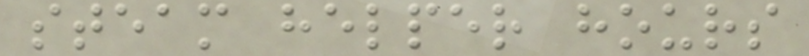steam helper hours
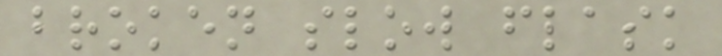broken slow flask
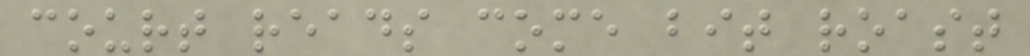court reads come bit roast
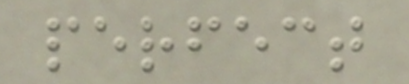perfect
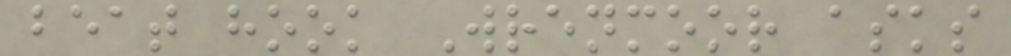beat hook Wrenmoor asks
